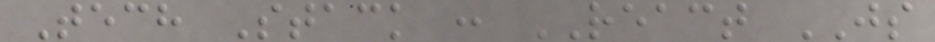Tech Stack : REACT JS
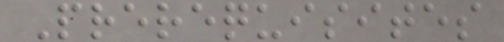Prerequisites
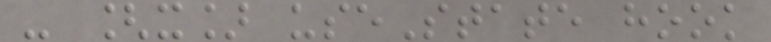- [x] useState hook
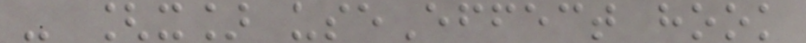- [x] useEffect hook
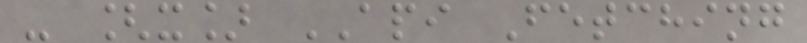- [x] API Fetching
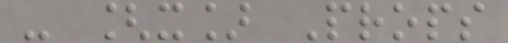- [x] Props
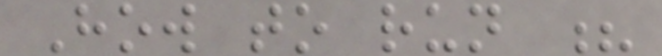How to run ?
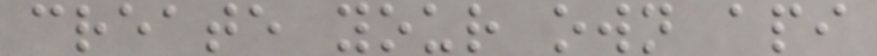create your own api
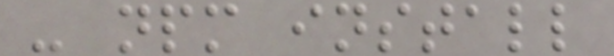- npm install
